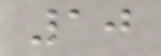10
